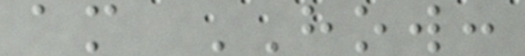am HOW:
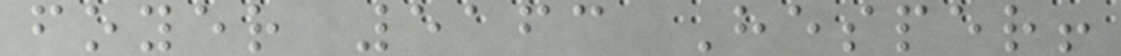foyer 5163 Hesper!
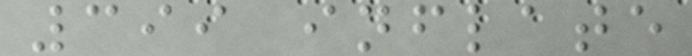399 inflate
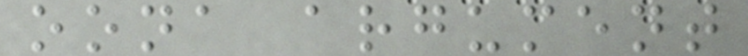oona argument
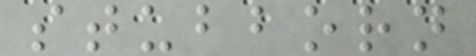stubborn
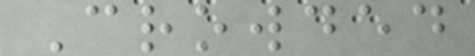Crowded
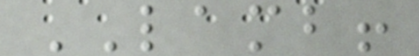LAMB!
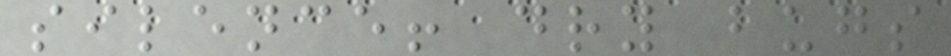silence! dry bugs
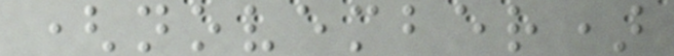(november)
